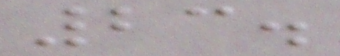23.
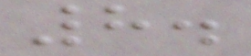8.
